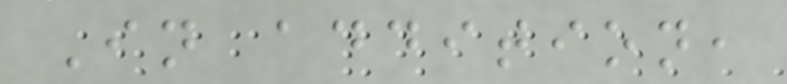In addition,
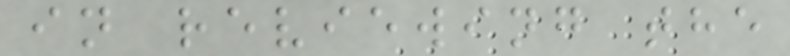in reviewing the
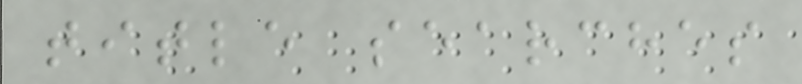title searches
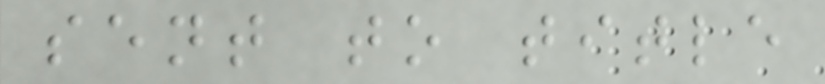sent to title
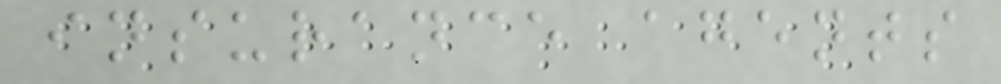insurance agents
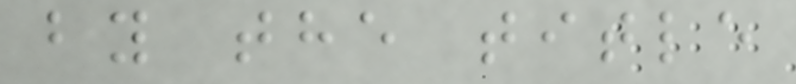by the title
